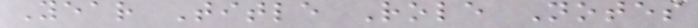Year Title Role Notes
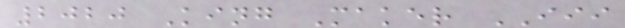2020 King Maker III
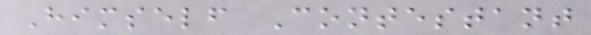Himself Contestant
